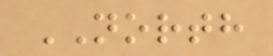NORTH
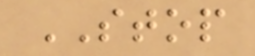STOP
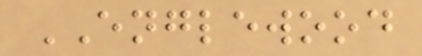ENGLEWOOD
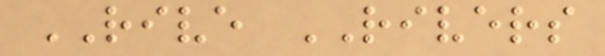RIVE RIVERS
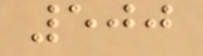500
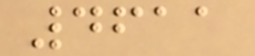4611
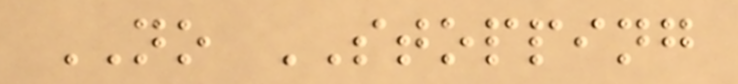NO STOPPING
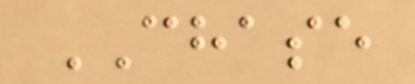CHASE
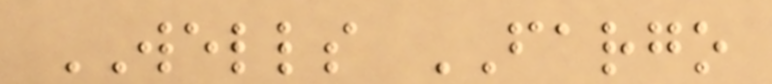WELLS FARGO
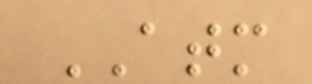ATM
